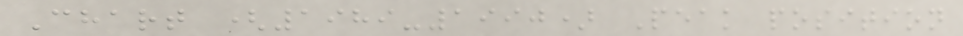Chart (1989-1990) Peak position
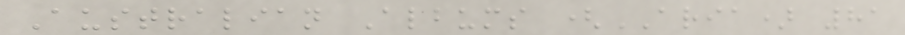Australian Albums (ARIA) 81
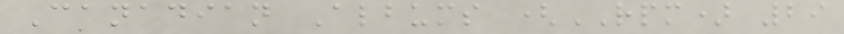Canadian Albums (RPM) 29
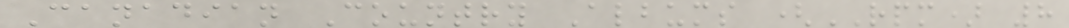Canadian Country Albums (RPM) 8
